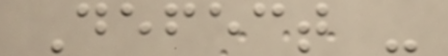Defect -
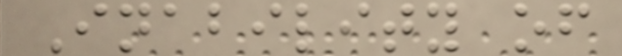Inability of
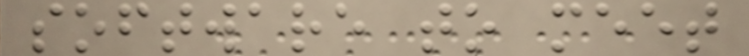software to meet
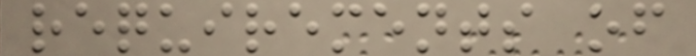requirements of
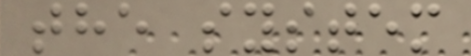the system
